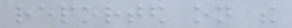reported on the
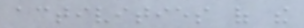activities of the
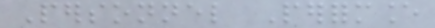Personnel Performance
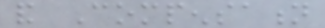and Compensation
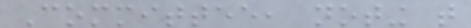Committee, noting that
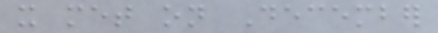it met on December
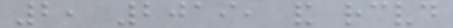2, 2019, and received
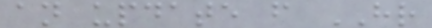an update from HR
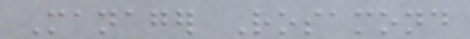Manager Rosamond
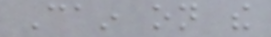Cain on the
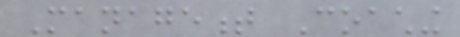Management Coaching
